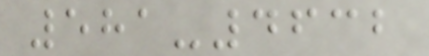581-4632
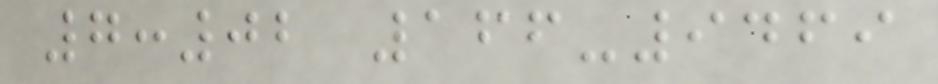7:02 166-9469
